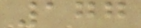177
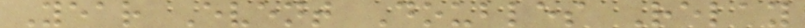Year Event Doubles Relay
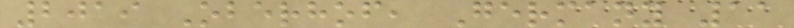2019 Oberhof, Germany 11
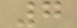7
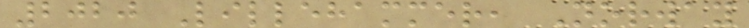2020 Lillehammer, Norway
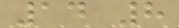14 8
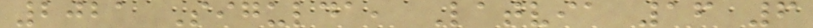2021 Sigulda, Latvia 16 6
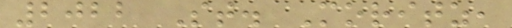2022 St. Moritz,
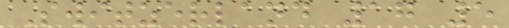Switzerland 17 5
